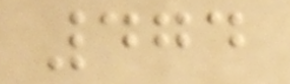474
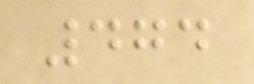474
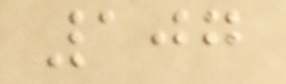107
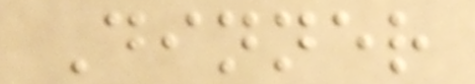Dinner
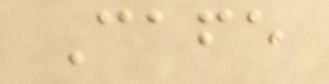Cafe
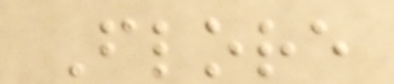Flore
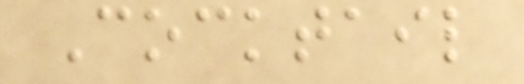Cocktail
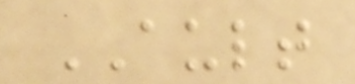AULT
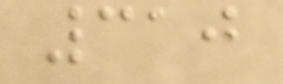310
